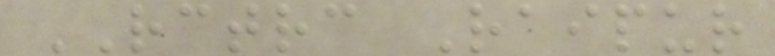RCTRC Raipur
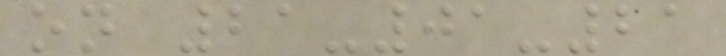on 21-01-21
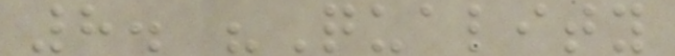8. "Quality
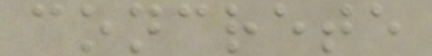concrete
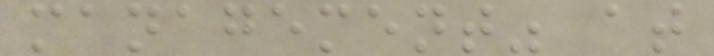management" at
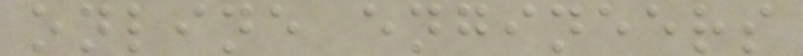online engineers
